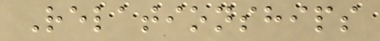Relationships
